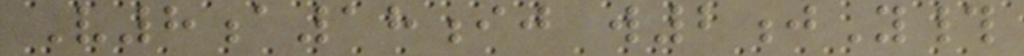V8a18ij w2jY#
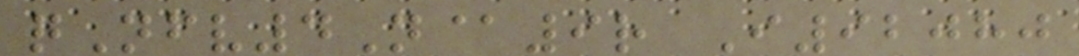qNfv4N@9r I92080
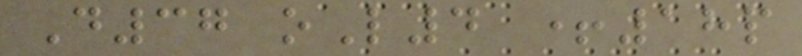D37 oL4 +18p
